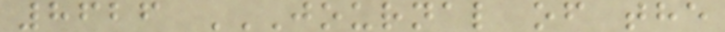8626 JOURNAL OF THE
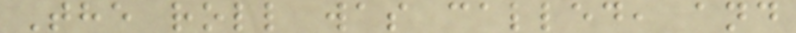The roll was called, and
